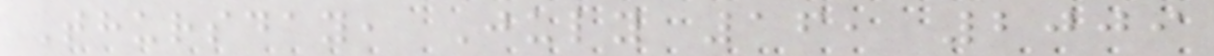Thursday, July 16, 2009
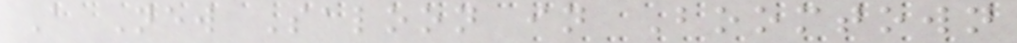A New Saloon in Boomtown
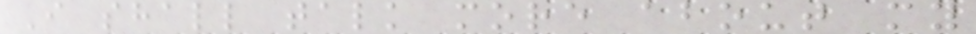I shall talk more about my
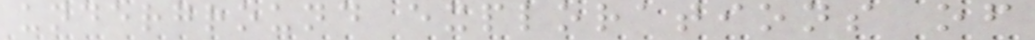underground explorations of
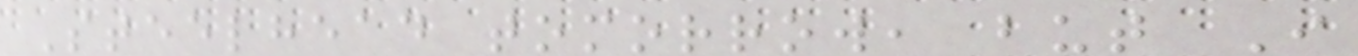Steelhead tomorrow, but I
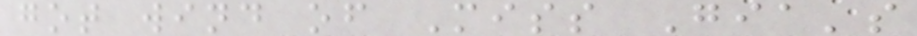got wind of Miss Gia's
